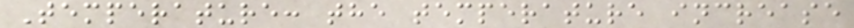Temperature: the temperature increase
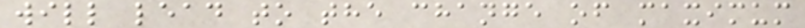will lead to the change of maximum
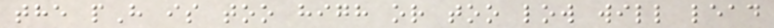the pH is too high or too low will lead
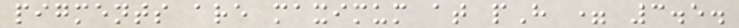pigments are maximum at pH = 3.5.
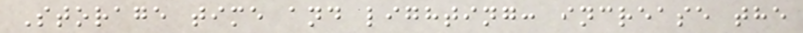Storage time and lighting: increase the
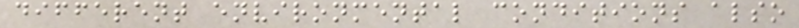different environmental conditions also
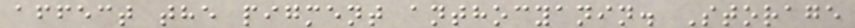affect the pigment anthocyanin. Storage
